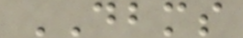DBMS
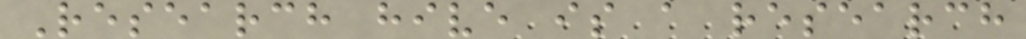Research hive is a research
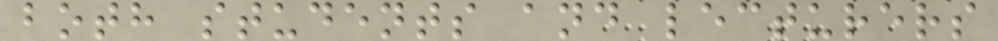both students and lecturers
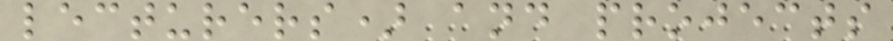lecturers) and projects
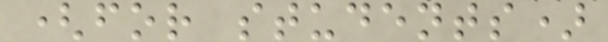(for students)
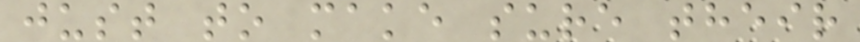just to make sure their
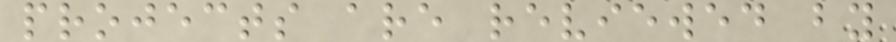projects are reviewed by
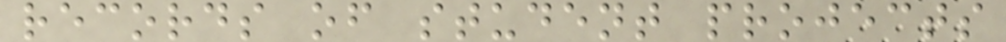records of student projects
